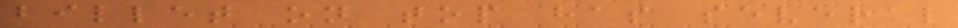billet on top has several
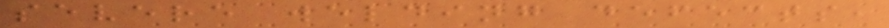severe welding defects,
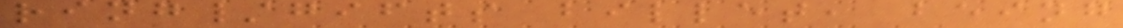ring/gifts billet, being
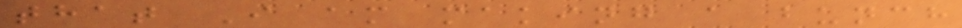that I am making a bunch
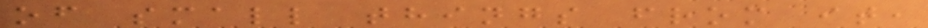of small things from it,
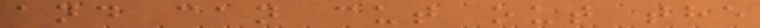and can cut out the
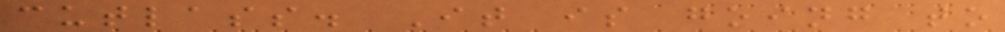cutlass. It is going to
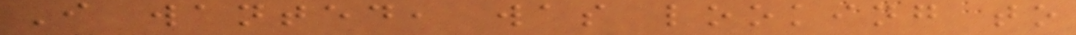I wanted, was looking to
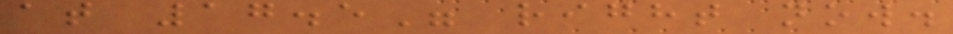at 17.5" right now.
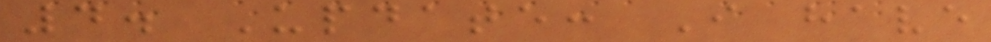4. Update: I have
